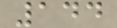144
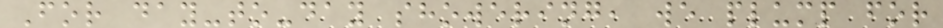For day-to-day showering, we plump for
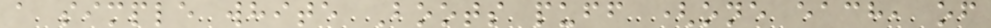a simple white Boots puff (one each, of
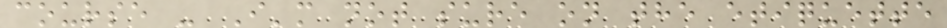course - I'm not sure on the etiquette
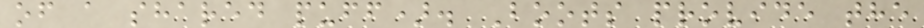of a shared puff). Boots provide the
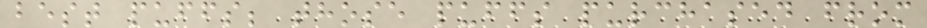best puffs; those puffs purchased from
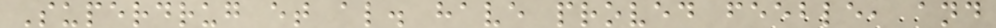Superdrug et al. have proved feeble, and
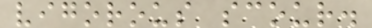vigorous scour.
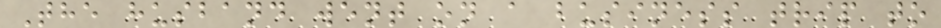The husband went on a business trip to
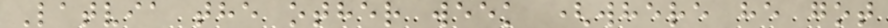Latvia the other week (where he got
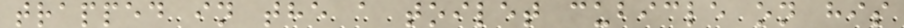trapped in the a toilet cubicle on his
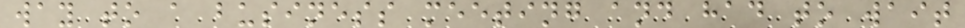way to a business meeting and had to wait
